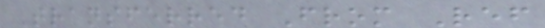Transferred From Ref
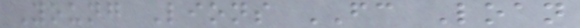Young Lions FC Loan
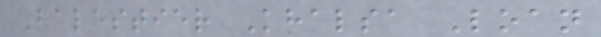Balestier Khalsa Loan
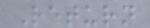Return
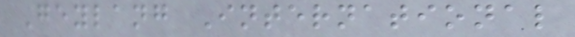Geylang International
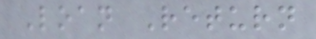Loan Return
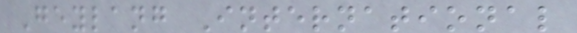Geylang International
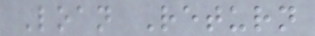Loan Return
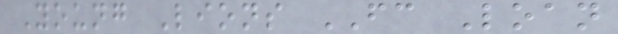Young Lions FC Loan
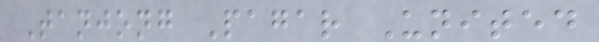Tanjong Pagar United
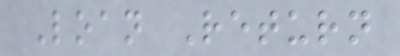Loan Return
